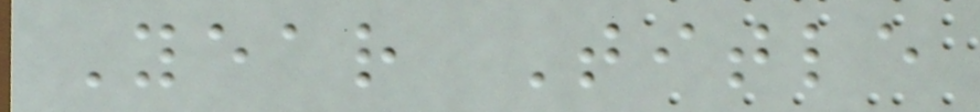Year Title
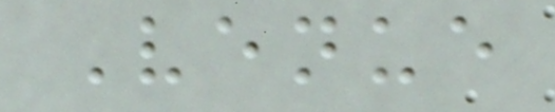Venue
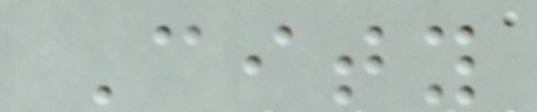City
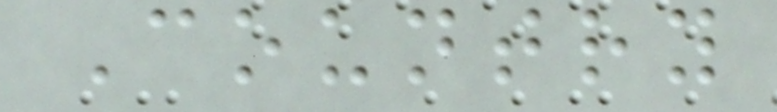Country
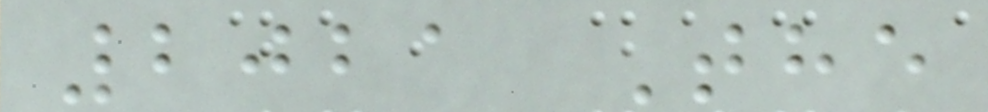2021 The
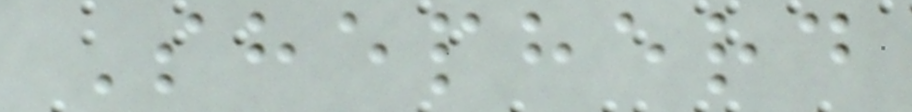Shepherd
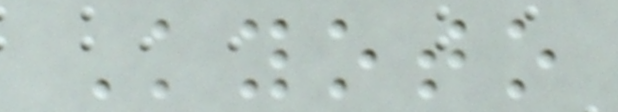Kyoto
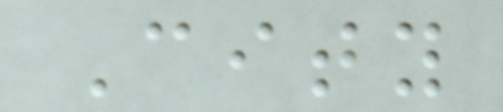City
